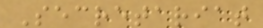Secretariat
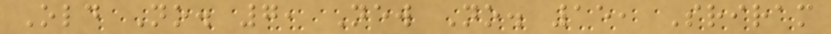Old No. 7, New No. 15, Sriram
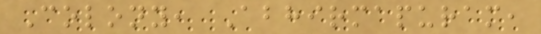Colony, Abhirmapuram,
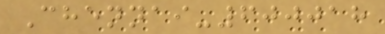Chennai-600018
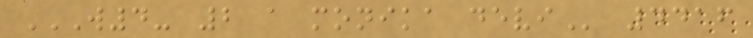W4- 2 A MONIKA DEVI 4416
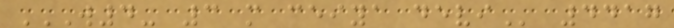W4- 3 M CEIYA DEVI 4417
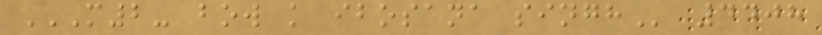M2- BOW K IBOSANA SINGH 4408
